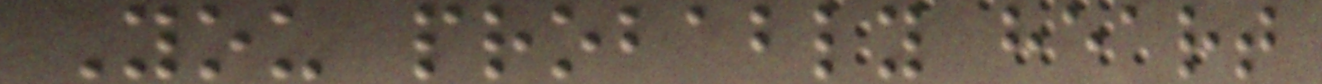You probably heart
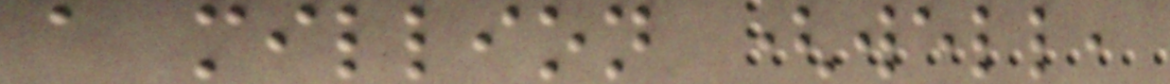a million (well,
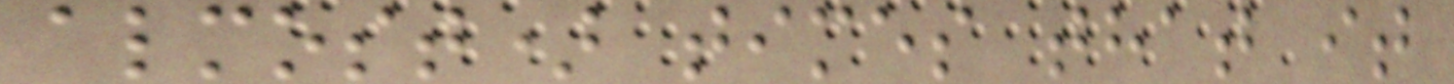almost) times that it
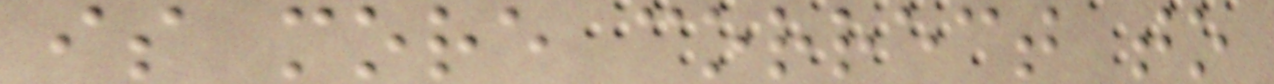is more correct to
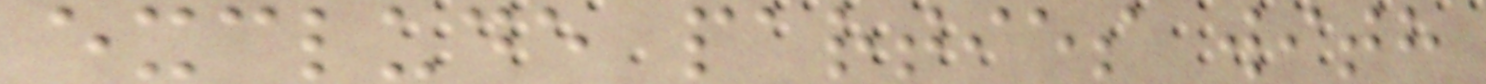exclude parties with
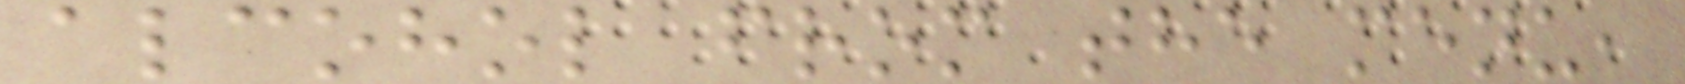alcohol from the menu,
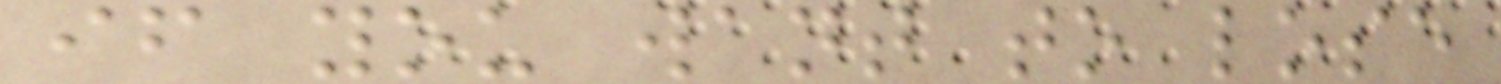if you want to lose
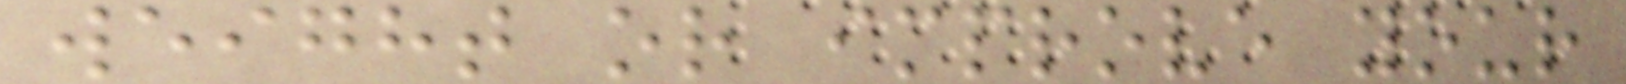weight or improve your
